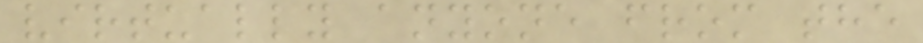virtually anyone from the
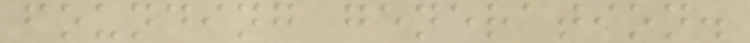founding generation.
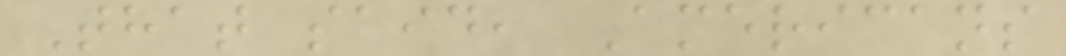That said, Americans
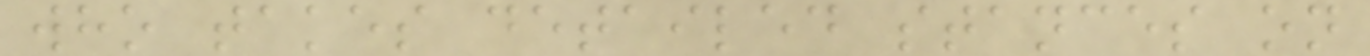who takes detailed stances on
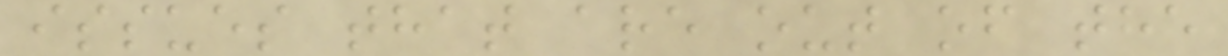issues that are out of the
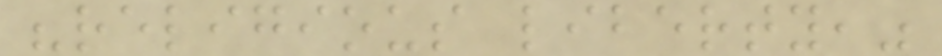"religious liberty,"
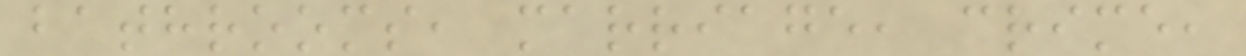bathrooms, marriage, crime,
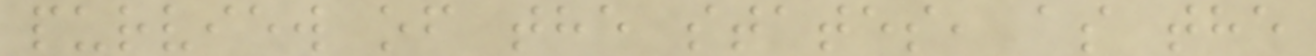purview of the states, as the
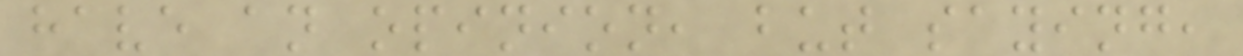have an opinion, but saying,
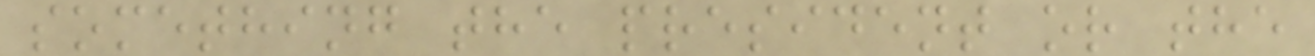something the president or the
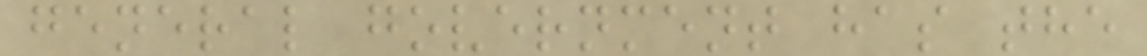general government has the
